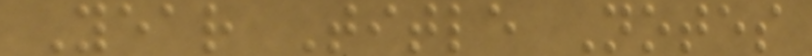Year Title Notes
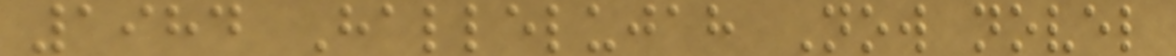1984 Hallelujah Now novel
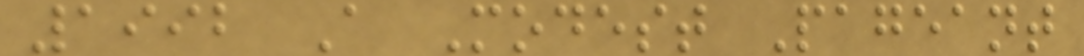1992 A Modest Pageant
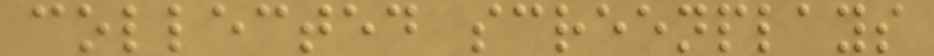collected screenplays
